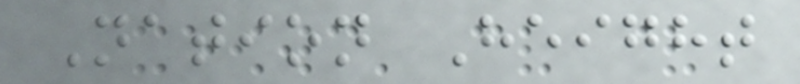Nation Height
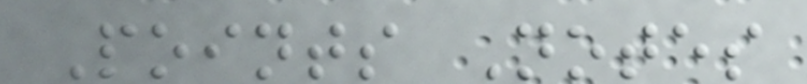Points Notes
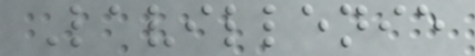Lavillenie
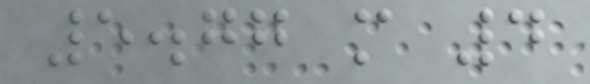5.77 m 4
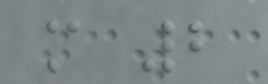m 2
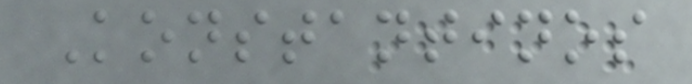Konstantinos
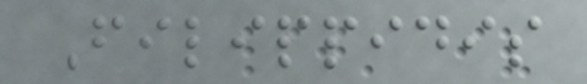Filippidis
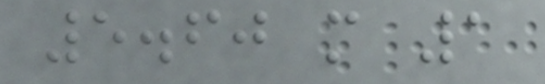5.60 m 1
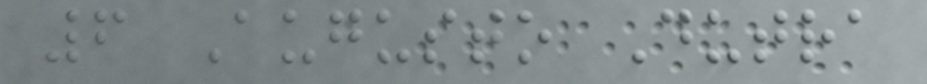6 Augusto Dutra
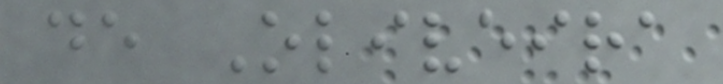de Oliveira
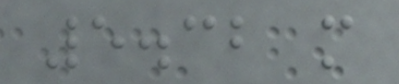5.32 m
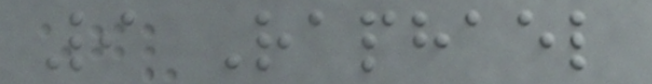9 Raphael
